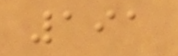191
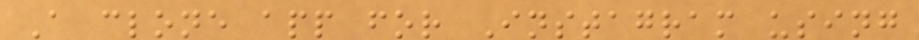A clone app for Instagram using
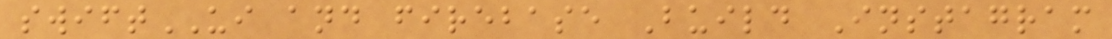swiftUI and firebase Build Instagram
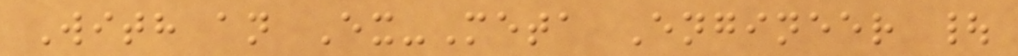With an Ex-Meta Engineer |
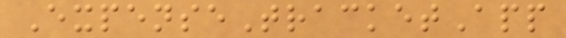ExpenseTracketApp
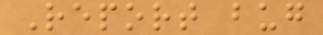Report bug
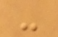-
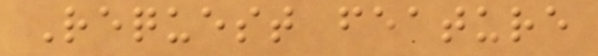Request feature
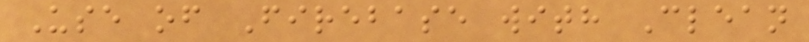Use of Firebase with Clean
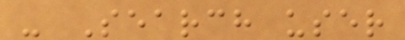- Search user
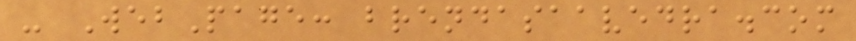- WebPage: brendasaavedra.com
